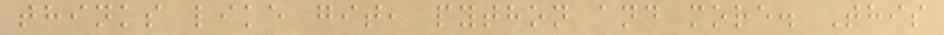thinks like git, python and more. This
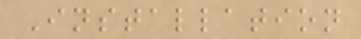Installation
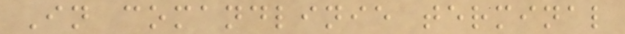In comandlinie terminal
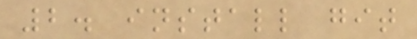2. install git
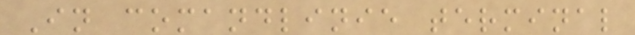In comandlinie terminal
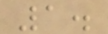1.
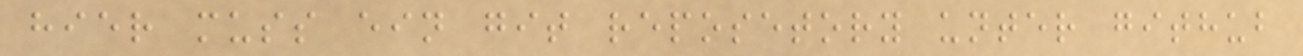hier muss ein git reposetory unter github
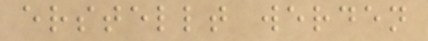erstellt werden
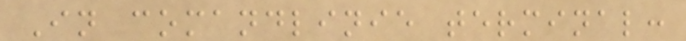In comandlinie terminal:
